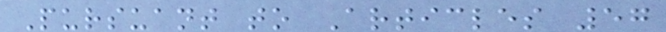Pursuant to Articles 57
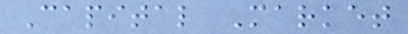Capital Market
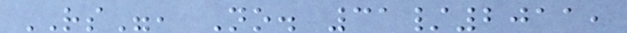RS", No. 31/2011,
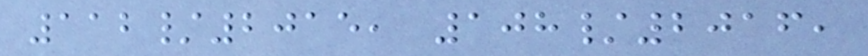112/2015, 108/2016,
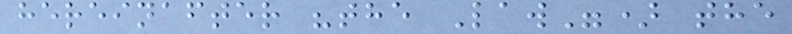hereinafter "the Law") the
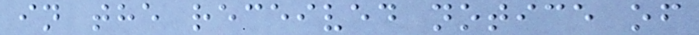in the received notice of
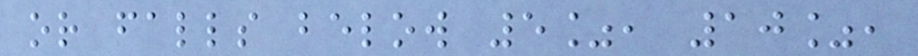or falls below 5%, 10%,
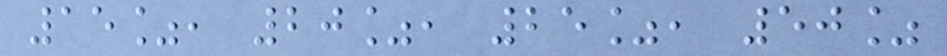15%, 20%, 25%, 50%
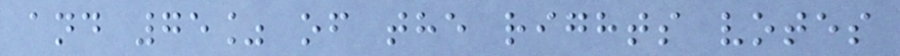and 75% of the rights votes
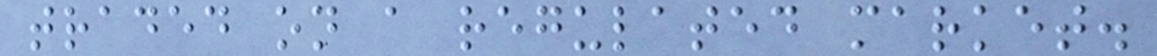traded on a regulated market.
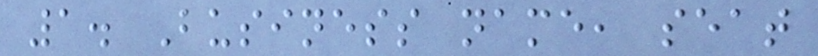1. Business name, seat
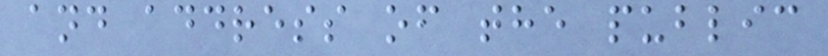and address of the public
